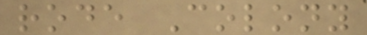rode Colony
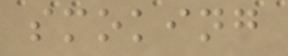smoking
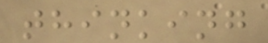thinking
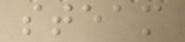steam
